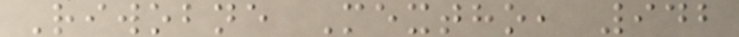Riwobne Mextho, 942
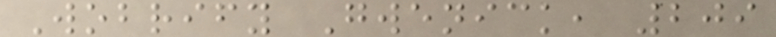Wobrify Gwenick, 209
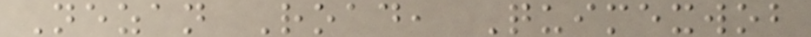Nezan Road, Quimexwob
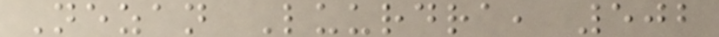Nezan Luurdra, 502
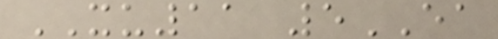XU11 5EA
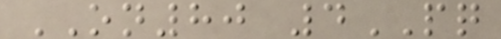ON80 4PQ
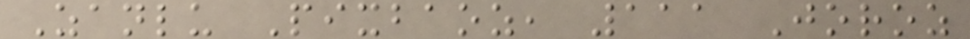Zanlu Pixbaoz, 111 Joroz
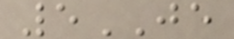5JE
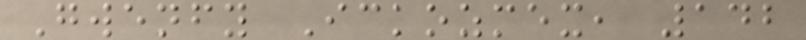Gwenfy Ickozmex, 142
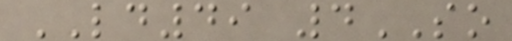LD49 4SO
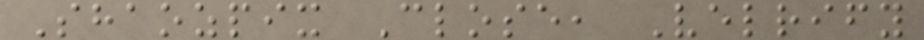Shaozpix Close, Velrify
